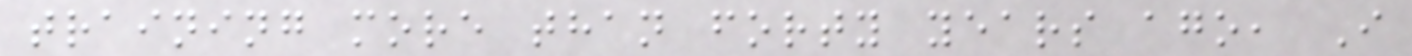training more than forty years ago, I
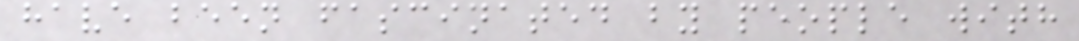have been fascinated by people with
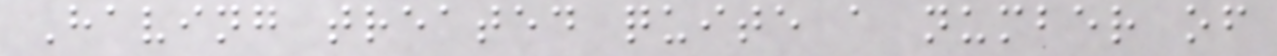Having treated quite a number of
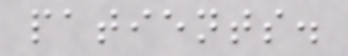patients.
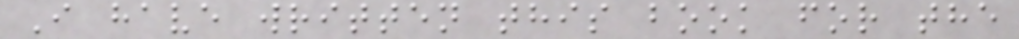I have written this book for the
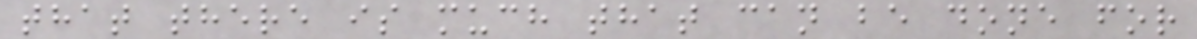that there is much that can be done for
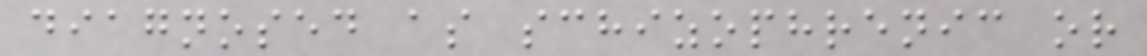diagnosed as schizophrenic or
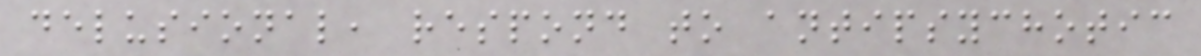delusional, respond to antipsychotic
